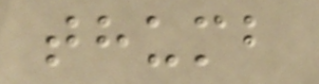thumb
